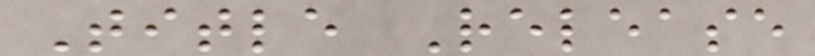Title Release
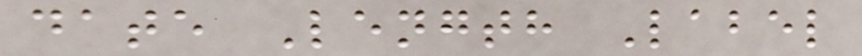date Length Label
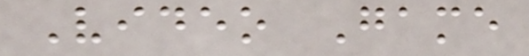Video Game
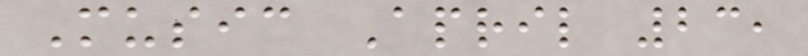Music April 23,
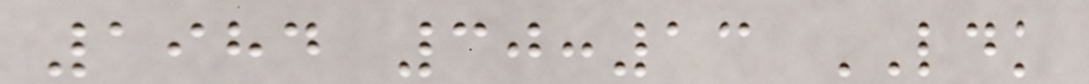1984 30:13 LDK
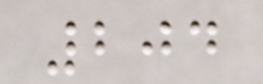204
